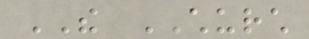THE CHURCH
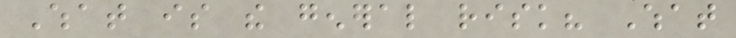What is the general risk? What
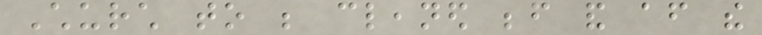Church to be cleaned before and after the
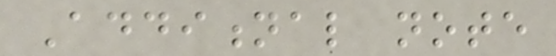Additional note
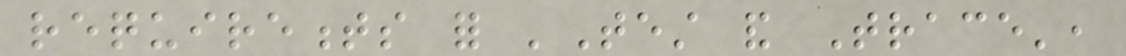requirements for 'Test and Trace',
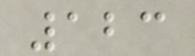123
